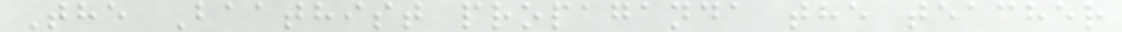The Baathist propaganda the teacher
